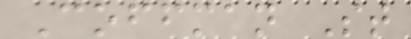Coffman St
